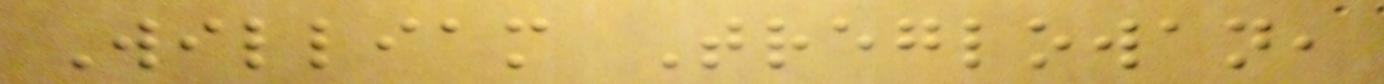William Treglowan,
